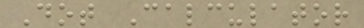Dot Calculator
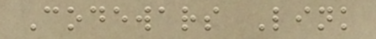Codewars Link
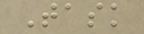Task
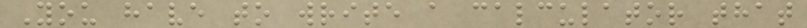You have to write a calculator that
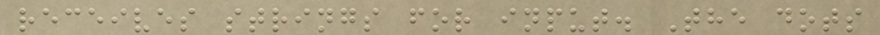receives strings for input. The dots
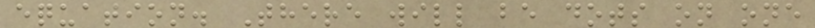equation. There will be dots on one
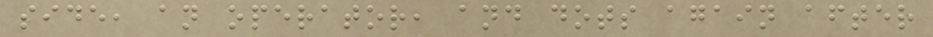side, an operator, and dots again after
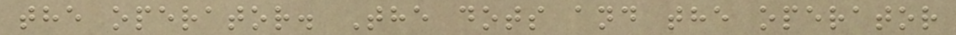the operator. The dots and the operator
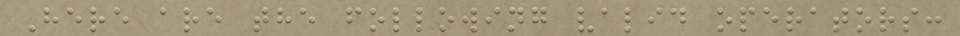Here are the following valid operators:
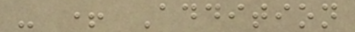- + Addition
